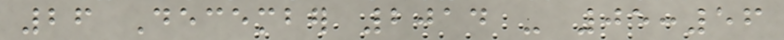26 December 2014 - 05:56
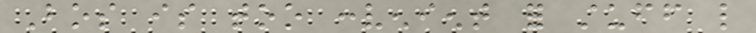Bos is too convenient for stuff like
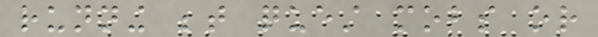running between quest mobs or
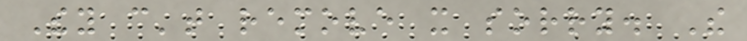They can't remove it sorry. The
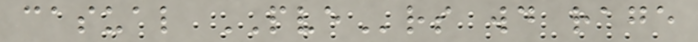casual PVErs would rage
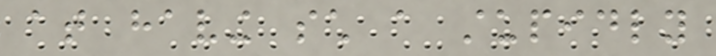at having such a stupidly
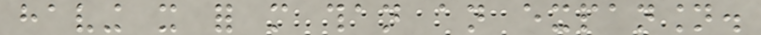having it for more than an expansion.
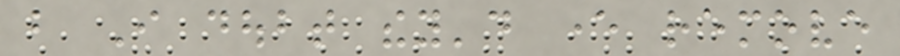but I doubt they'd ever remove
